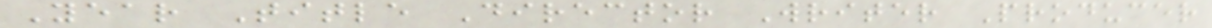Year Title Director Writer Producer
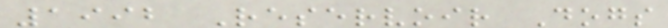1992 Reservoir Dogs
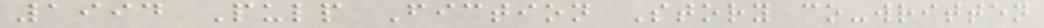1994 Pulp Fiction Story co-written
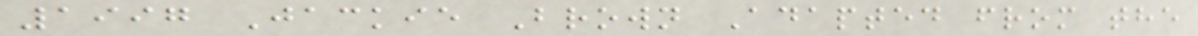1997 Jackie Brown Adapted from the
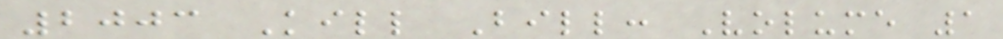2003 Kill Bill: Volume 1
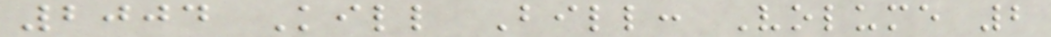2004 Kill Bill: Volume 2
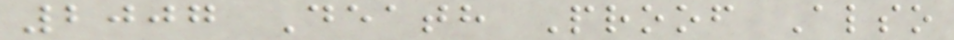2007 Death Proof Also
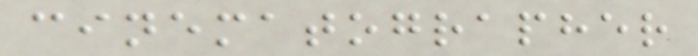cinematographer
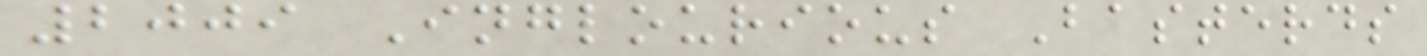2009 Inglourious Basterds
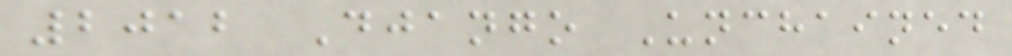2012 Django Unchained
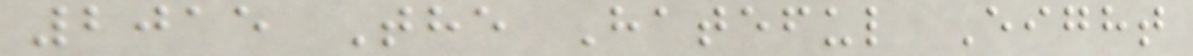2015 The Hateful Eight
